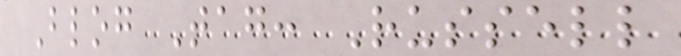Blog Tag: Russell
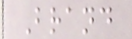Brand
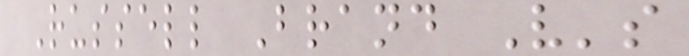Russell Brand V's
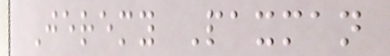Jeremy Paxman
